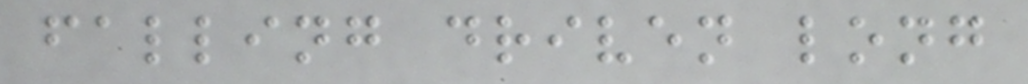falling driven long
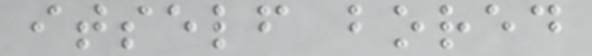itself bored
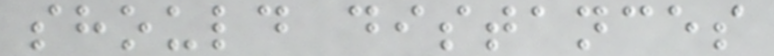should distances
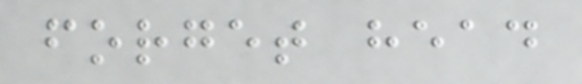forget head
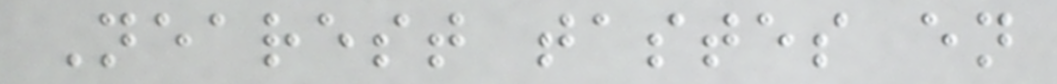Nearest tastes en
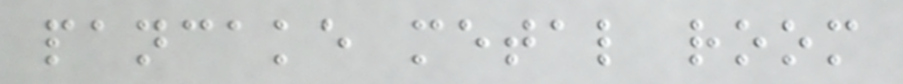pancake metal room
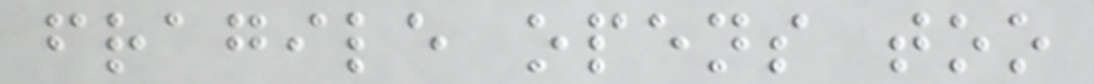fragile opens too
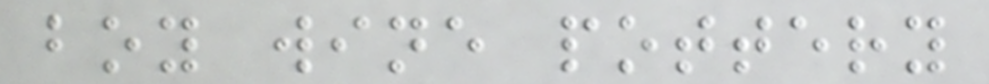boy wine pottery
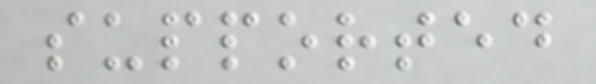supported
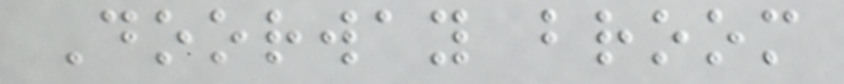Doorway broom
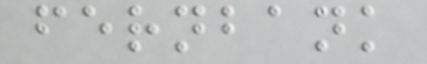fernbank
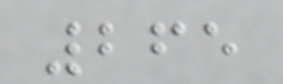265
